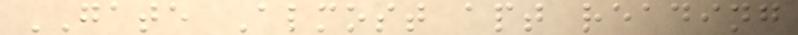GATE Almost apt reading
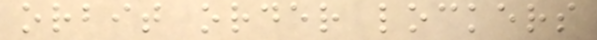orbit order lockers
